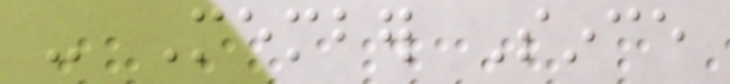- Member Since
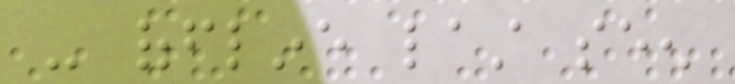- offline last seen
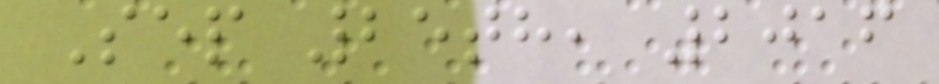Sep 25th, 2016
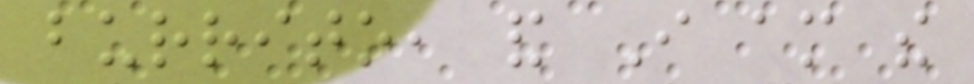burrito, and I am the
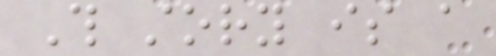This story is a
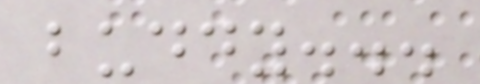buddy...
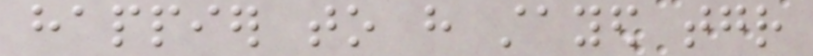happier to have stayed together
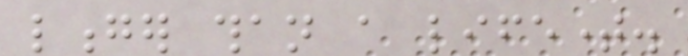longer than a lifetime.
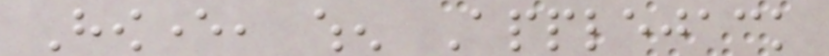However, when Applejack
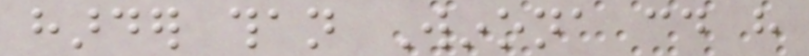harder than Winona could have
